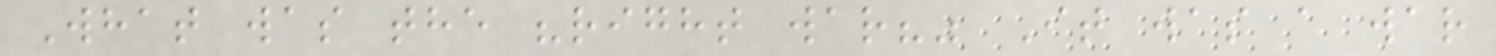What was the "right war?" It was a war
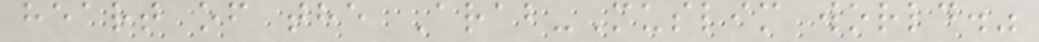heart of the Arab-Muslim world."
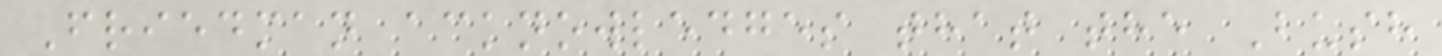Friedman acknowledges that the Bush
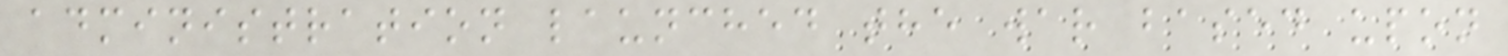administration launched the war based upon
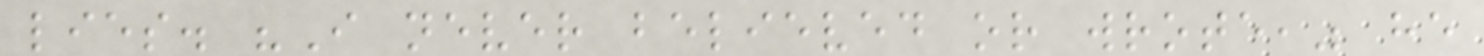lies. "I never believed or wrote," he
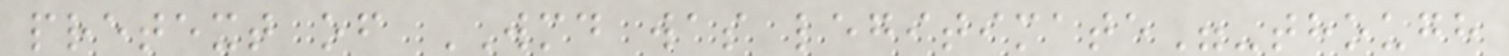pretext of WMD was legitimate"-though
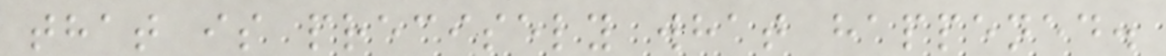that is precisely what happened.
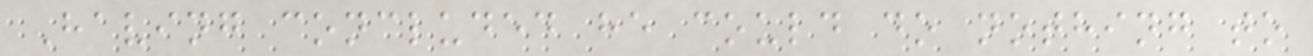Having concluded he could do nothing to
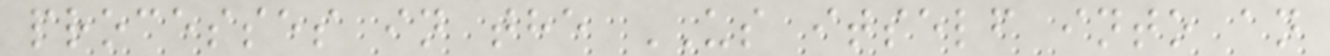processes in the US itself into an
